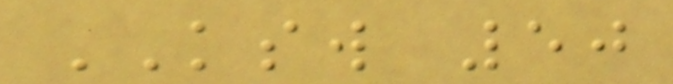KSW 50
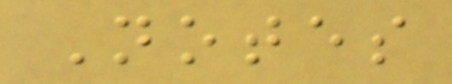Notes
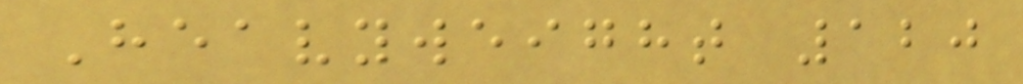Heavyweight 120
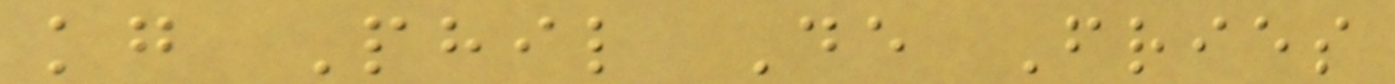kg Phil De Fries
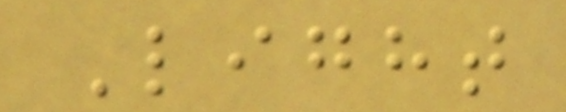Light
